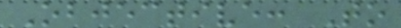Objective: To
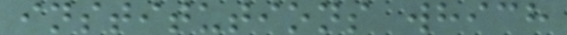institutions which
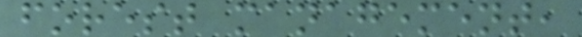forest management,
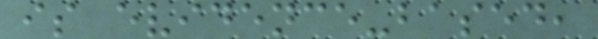is evidence-based,
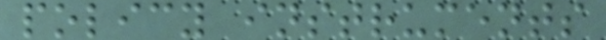policy instruments
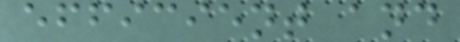efficient and
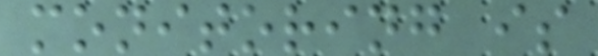monitoring is
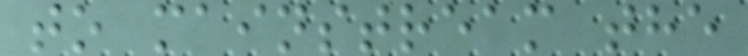to mainstream the
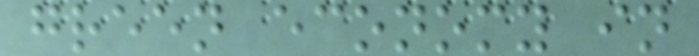green economy in
